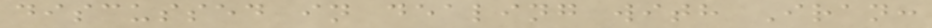discussed in dealing with Iran:
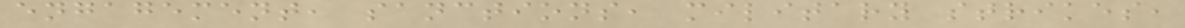engagement, sanctions, military strikes,
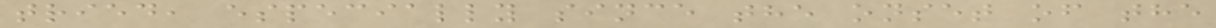tried, especially since the onset of the
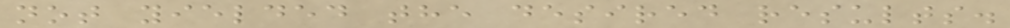not yielded the desired results.
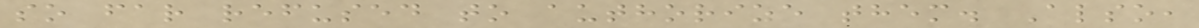so far refused to authorize them. Also,
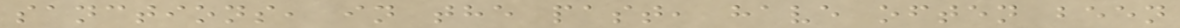sanctions, in the past, have often been
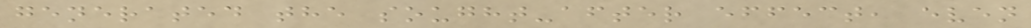generated the sought-after effect, even
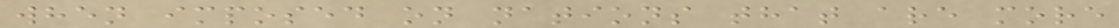when imposed on nations that are more
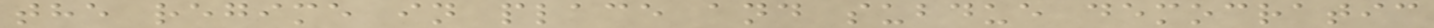the regime in place and subdue democratic
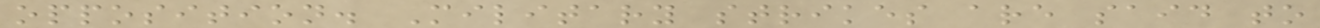opposition. Military strikes are said to
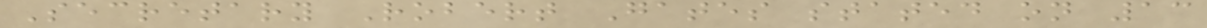Secretary Robert Gates stated on 13
